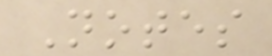Notes
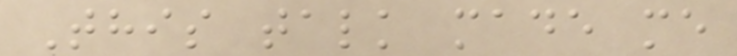This talk made me
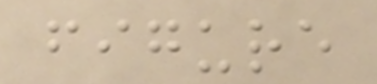figure
